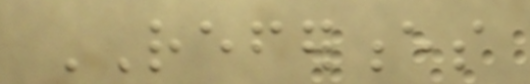REFERENCES
